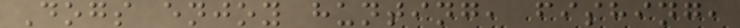Dogs enjoy hunting, fishing,
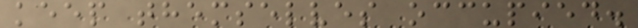keep themselves occupied.
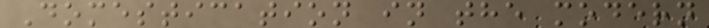Domestication in the modern
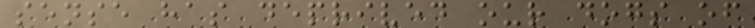sense has deprived our dogs of
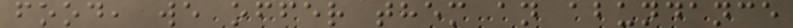food, we offer them an abundance
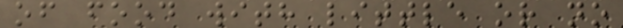of food with little or no
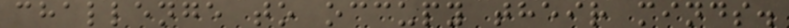challenge to occupy their minds.
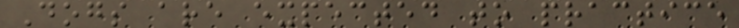Dogs are expected to practice
